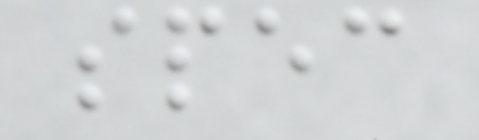spec
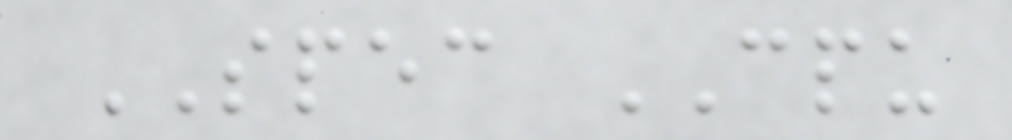SPEC CPU
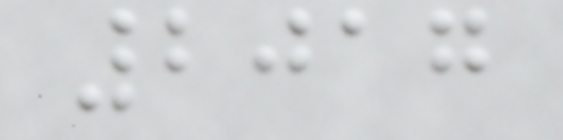2017
